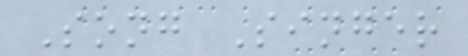Song Singer
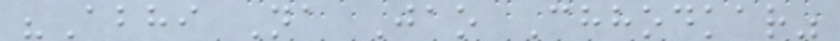"Abhi Na Jao Chhodkar"
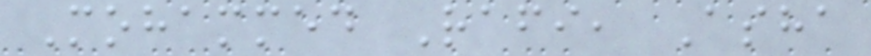Mohammed Rafi, Asha
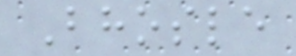Bhosle
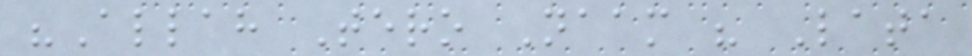"Allah Tero Naam " Lata
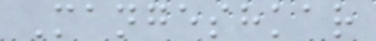Mangeshkar
